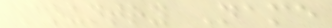Country Name
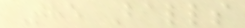The Balls
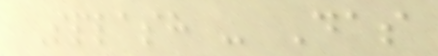Splash - Das
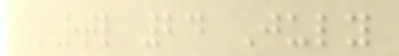RTL 24 July
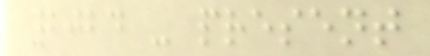2024 - present
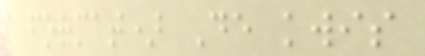format) De kwis
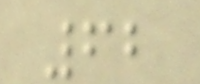62
